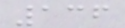136
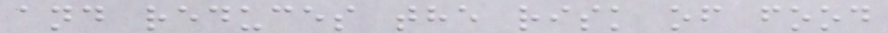and reduces the risk of food
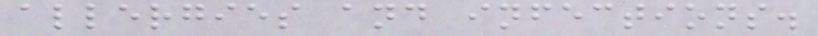allergies and infections.
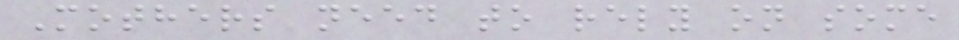Mothers need to rely on some
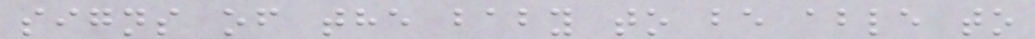signs of the baby to be able to
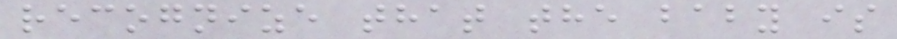recognize that the baby is
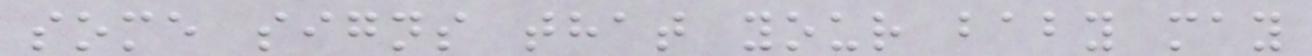some signs that your baby may
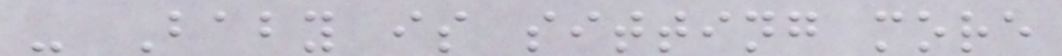- Baby is sitting more
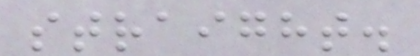straight.
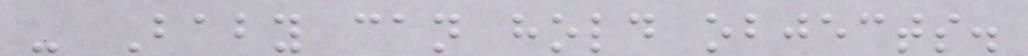- Baby can hold objects.
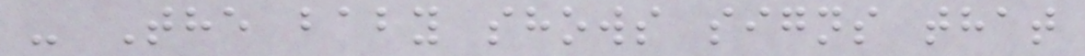- The baby shows signs that
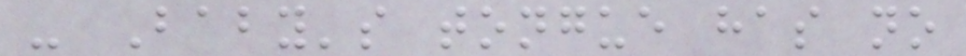- Baby's tongue has no
